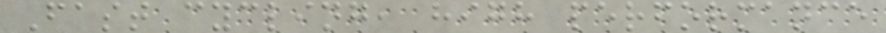Fast cycling, high performance
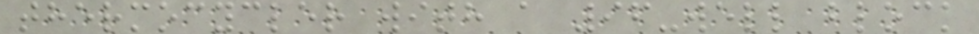thermocycler with a 96-well block
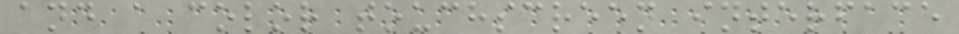and a color touchscreen interface
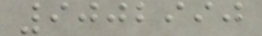9002990
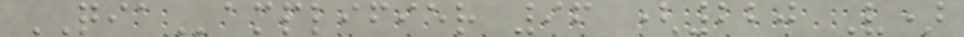QIAamplifier 96 (220 V)
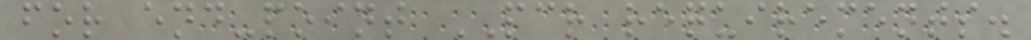for end-point PCR requirements.
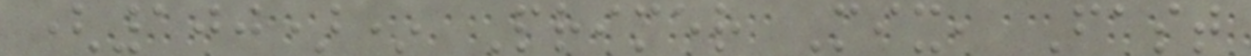(100)* Primer Mix, Fast
